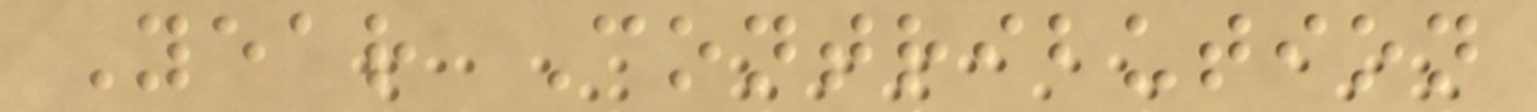Year Contribution
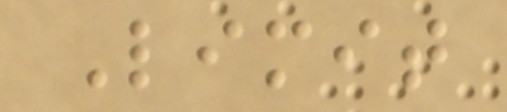Limit
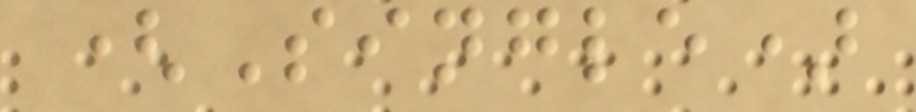(Single)
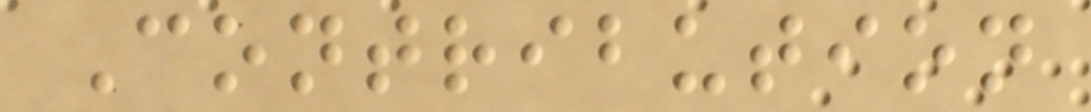Contribution
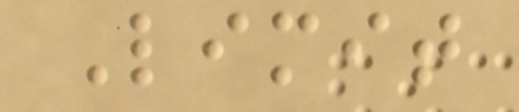Limit
